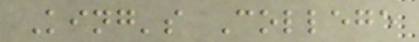King's College
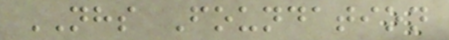NHS Foundation
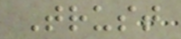Trust
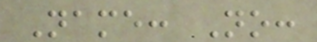Name: No:
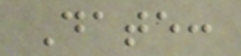Date:
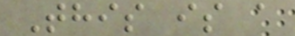This is a
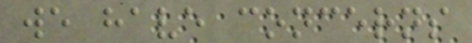we have concerns
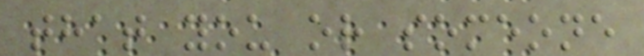that you or someone
